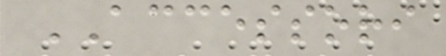ACCESSORI
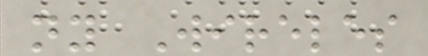ny Wireles
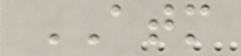ATM
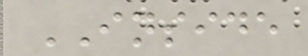INSIDE
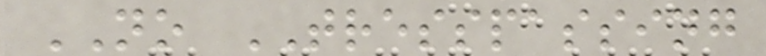NO TRESSPASSING
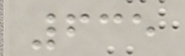635
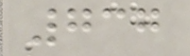737
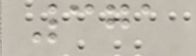371
